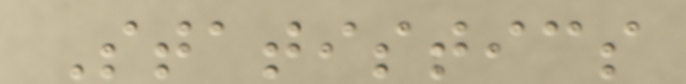Statistics
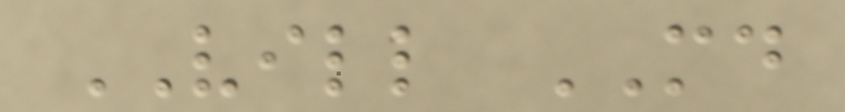VILL MD
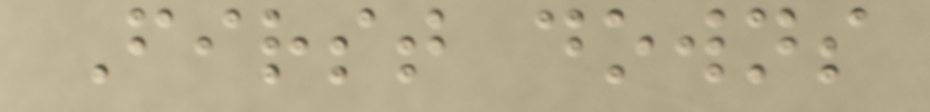First downs
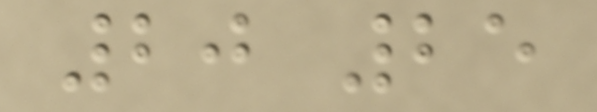20 25
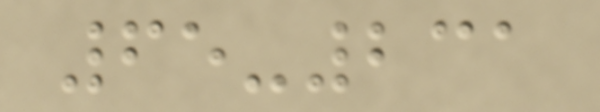65-231
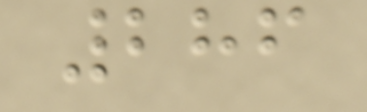286
